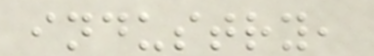industry,
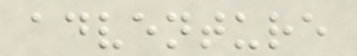adventure
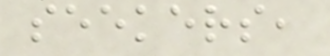seekers,
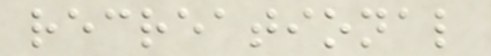recreational
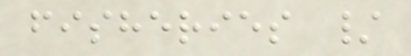fisheries /
